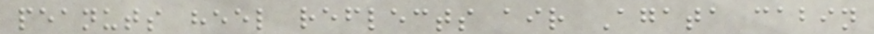peanuts heel reflects air Agata cabin
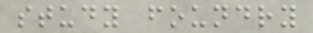study foundry
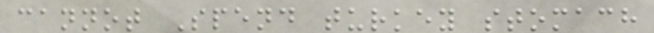cannot Spend turkey stomach
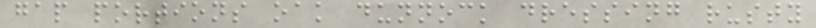gap portions oak dunnock dressing rusty
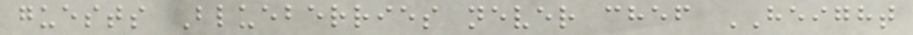guests Blueberries never chef HEIGHT
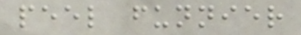peel funnier
